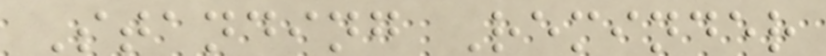Standing Reminder
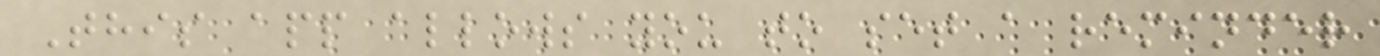This app allows you to set a reminder
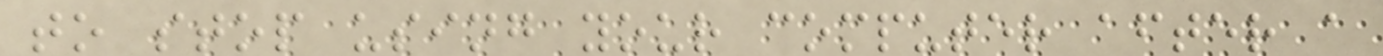to stop using your computer after a
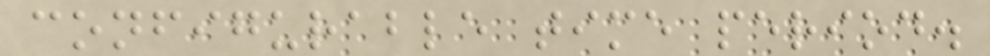configurable time period.
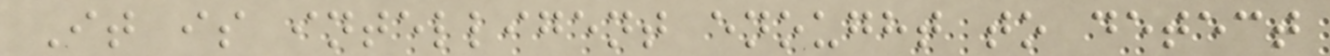It is intelligent enought to detect
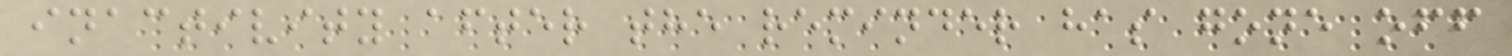inactivity after the reminder has gone off
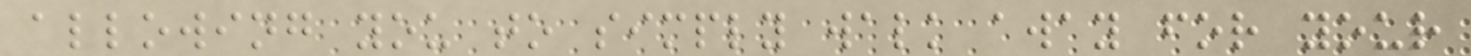allowing you to simply walk away for your
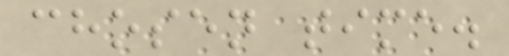chosen time.
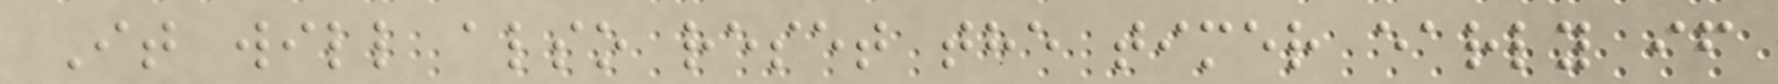It will also reset the timer early if
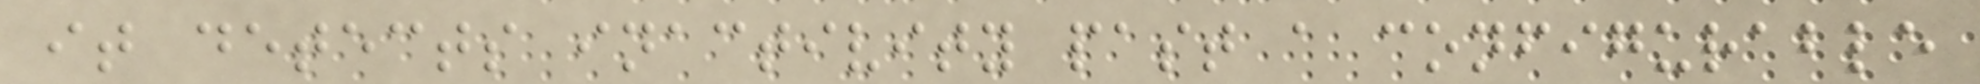it detects inactivity past a configurable
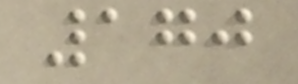170
